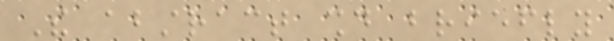The abstract should briefly
